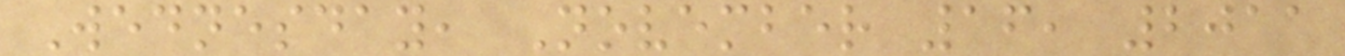Wednesday, November 16, 2011
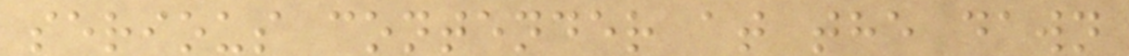serious contender at the dawn
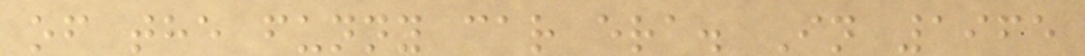of the funny car era. In 1965
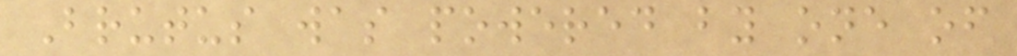Brutus was powered by one of
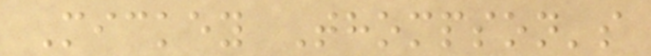Mickey Thompson's
